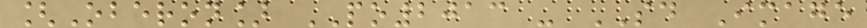[Oberon] PO2013 - SD Image
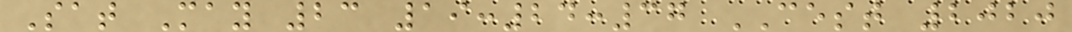Sat May 23 19:24:37 CEST 2020
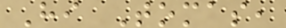Hi Tomas,
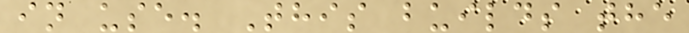in use. This builds the
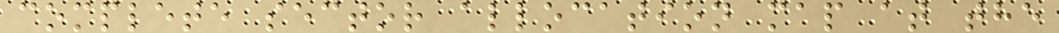complete sector allocation map at the
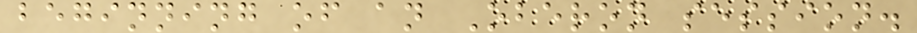beginning of an Oberon session.
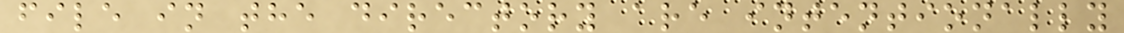file in the directory are intentionally
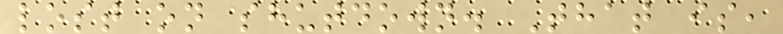lost on shutdown. That is,
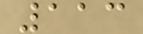113
